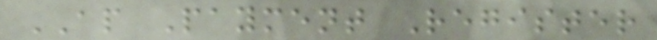AP Payment Register
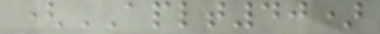(APLT40)
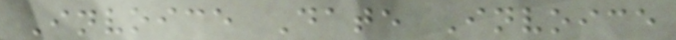Invoice Date Invoice
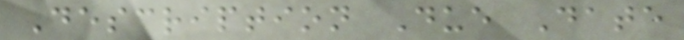Description Due Date
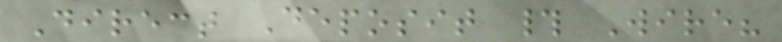Direct Deposit # Wire?
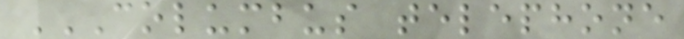COLUMBUS TELEPHONE
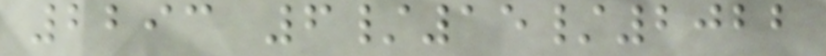2293 6/15/2022
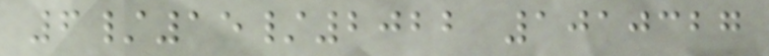6/15/2022 1010327
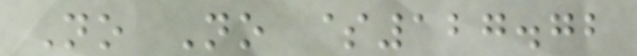No No $127.72
